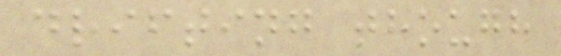drifting though
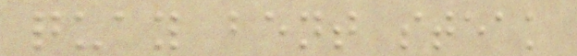quay bent steak
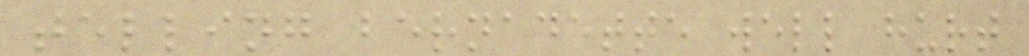telling bernadette well hurt
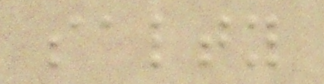salty
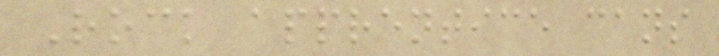Rock apprentice cans
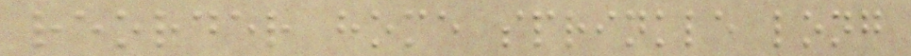reorder home sprinkle long
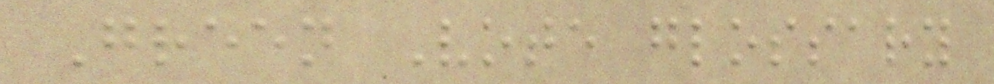Green Vote glossary
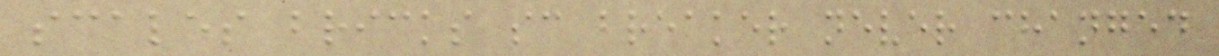scales bricks sc breaker never changed
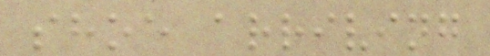shoe arriving
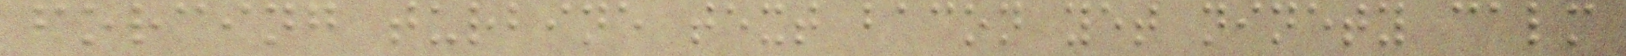forcing turbine text bacon yet ninety calm
